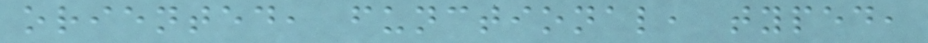oriented, functional, typed,
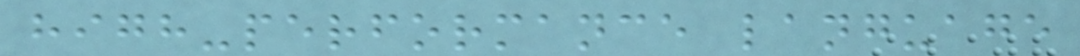high-performance language
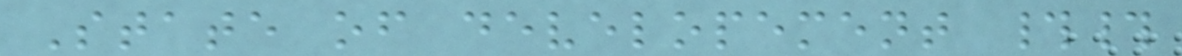State of developement ##
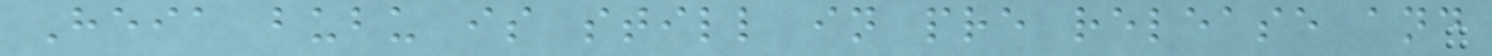Heia bubu is still in pre release and
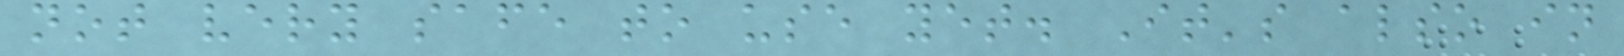not very safe to use yet. It's also in
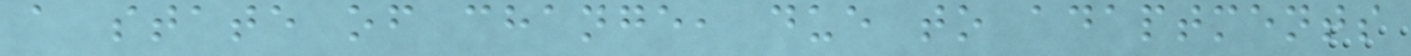a state of change, due to adaptments
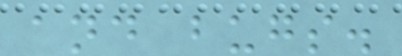and bugs.
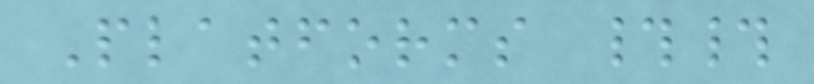Platforms ##
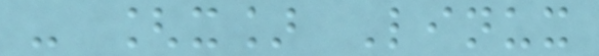- [x] Linux
